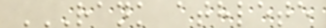RANK ATHLETE
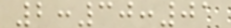2:30:01
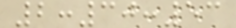2:30:53
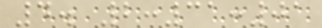4. 2:31:01
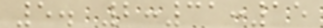5. 2:31:15
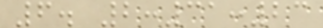6. 2:31:23
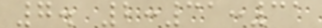7. 2:31:31
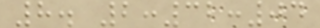8. 2:32:04
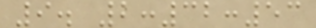9. 2:32:53
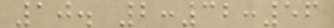10. 2:32:56
